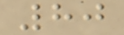80
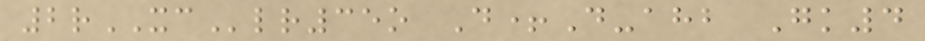2rXClr35o D+D-ahb Gk4
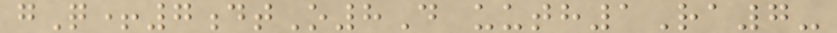gQ+7dtO8D uuth1Ra7-
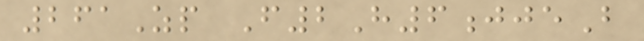261Zp F2H6jjeB
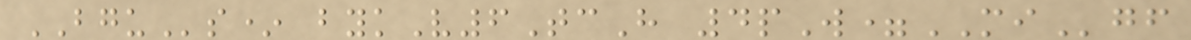BGUs* bykV6TcH 4pW=MIgf
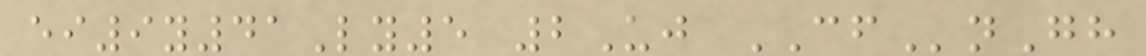ei9y41Ly5 2Uj CFnGh
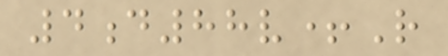4d88v+R
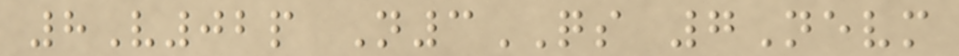8V02p N3QS 7Nevm
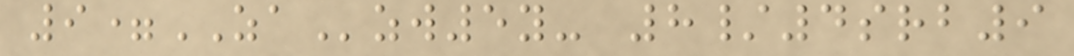9=ZAzw5y- 8/4srb9
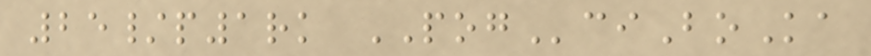25/p1rk POGciBoKa
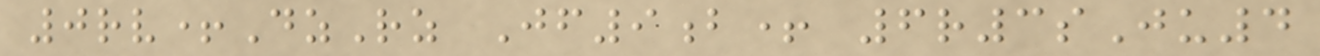0rv+DzRz Jf9b+ 6r3sJu4
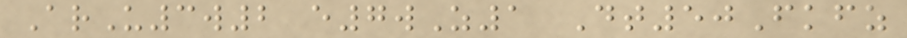ArU3w2 e7wZ1 Dt50Fkfz
